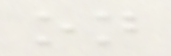on
